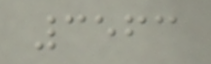3563
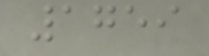1759
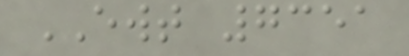EWT 7351
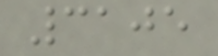3105
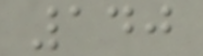140
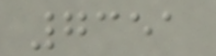7351
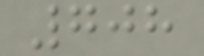708
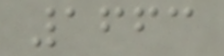1663
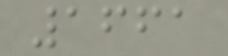1661
